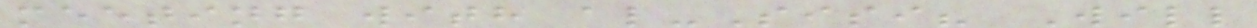meeting with al-Sisi? Will
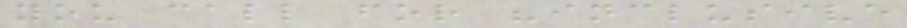you call for "inclusive
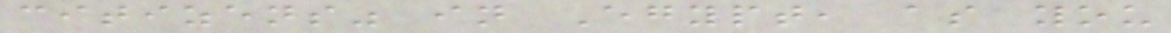citizens" in Egypt, as you
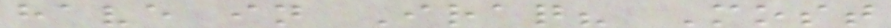have in Iraq? Most
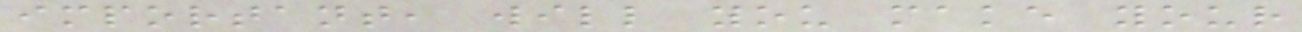important, will you make your
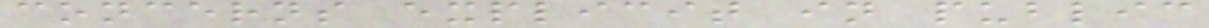concerns explicit in public
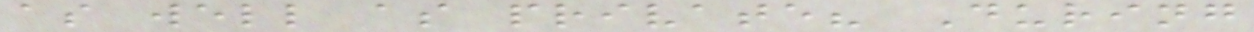as well as private? During
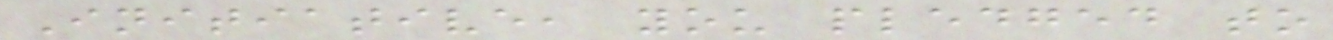Initiative, you pledged to
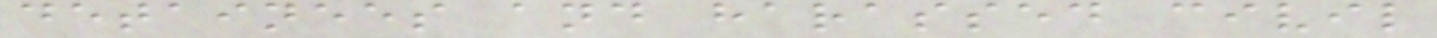detainees and harassed civil
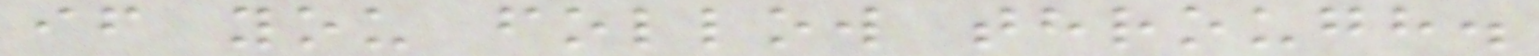if you follow through.
